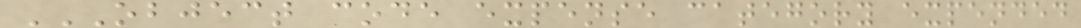OBJECT CODE EXPENSE CATEGORY EXPENDED
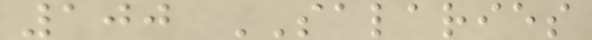100 SALARIES
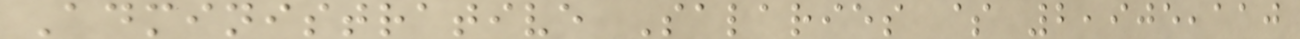Administrative Salaries $ 2,905,110
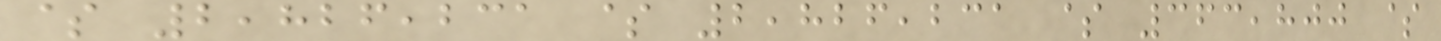$ 2,826,231 $ 2,826,231 $ 363,800 $
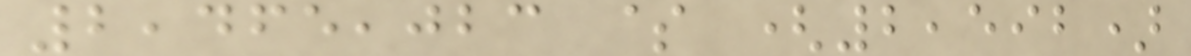2,465,023 $ (2,592)
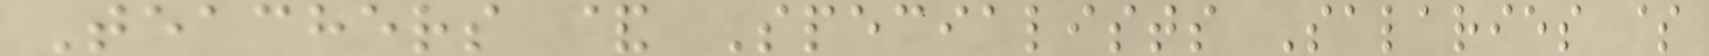Teachers & Specialists Salaries $
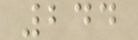244
